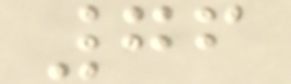76
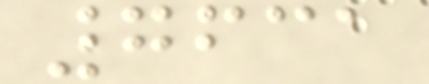7631
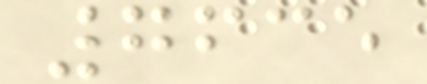7635
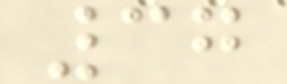37
